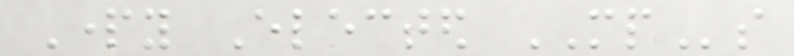Party Elected MPs
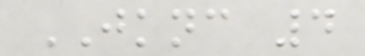JKNC 4
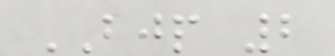BJP 2
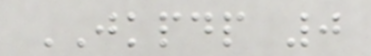JKPDP 0
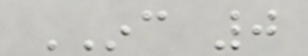INC 0
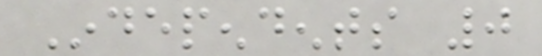Independents 0
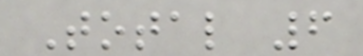Total 6
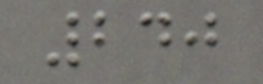240
